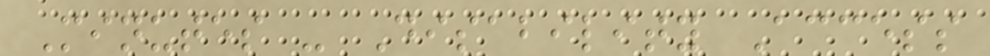Minutes - Disability Access
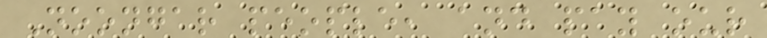Noongar people, and pay our
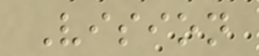Vision
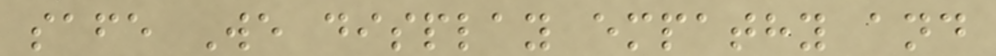safe We display empathy and
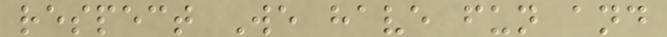respect We have fun and
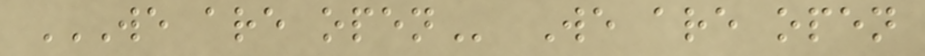WE ARE OPEN We are open
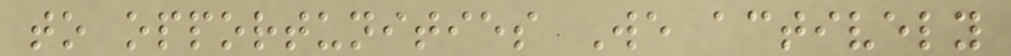to opportunities We actively
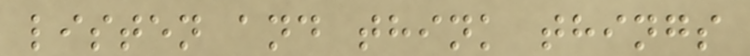listen and think things
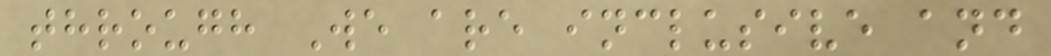through We are inclusive and
